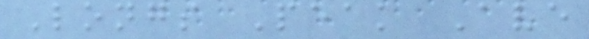Longs Peak Ave
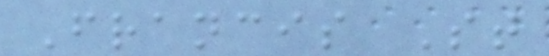Francis St
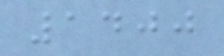1400
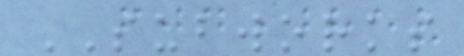SUBWORKS
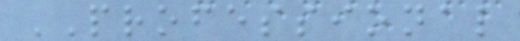PROFESSIONAL
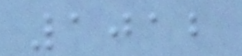1012
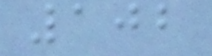102
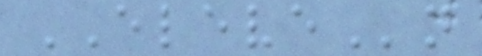ELEVEn
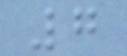7
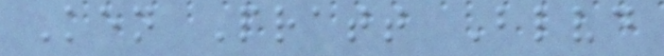Ken Pratt Blvd
